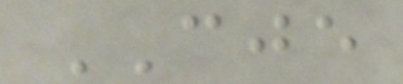CJE
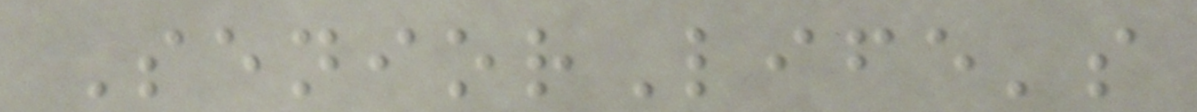SeniorLife's
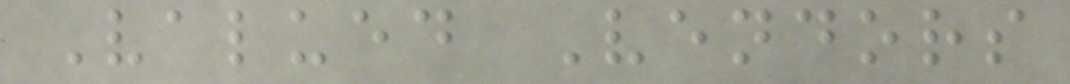Valued Vendors
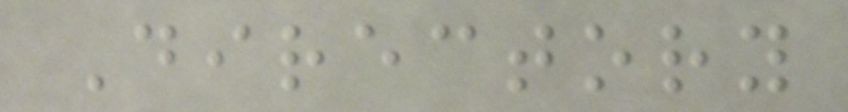Directory
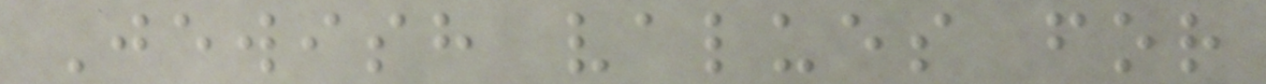Jewish values for
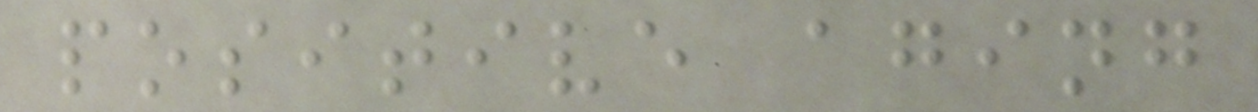positive aging
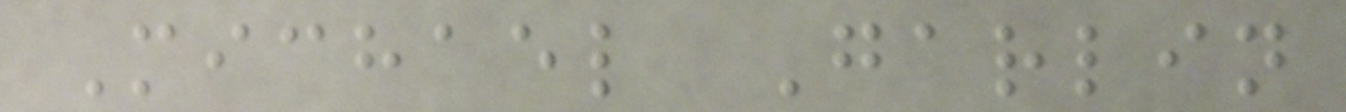Michael Garlin
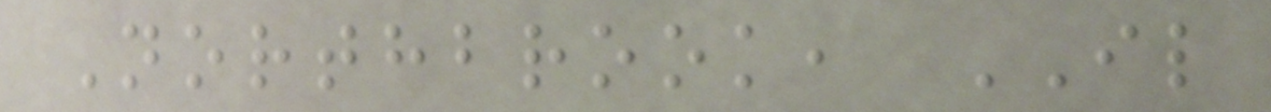Northbrook, IL
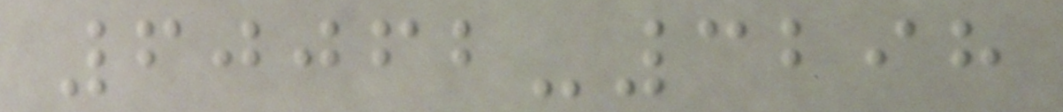60062-3298
